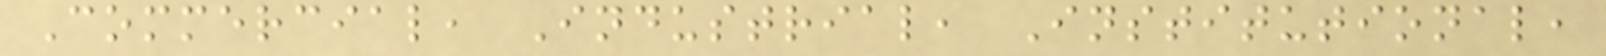Commercial, Industrial, Institutional,
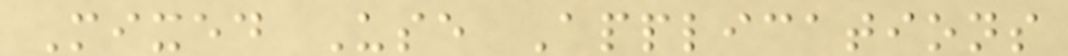Mixed Use Applications
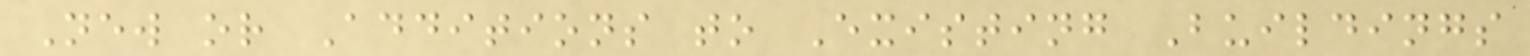New or Additions to Existing Buildings
